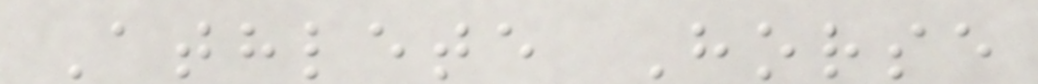Athlete Horse
